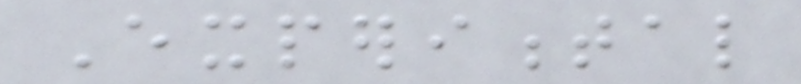Experimental
